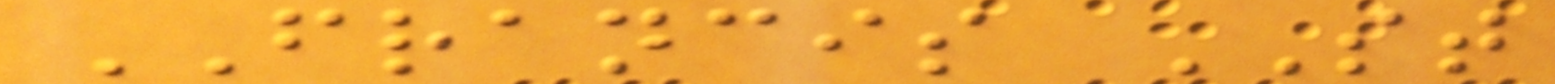FRANCIS ST
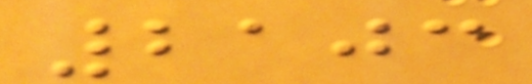2103
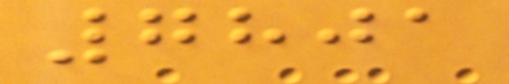7801
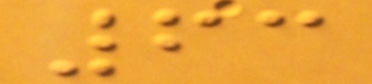63
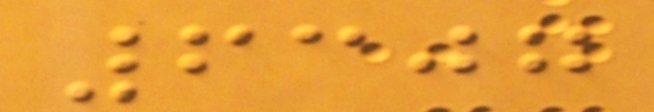6307
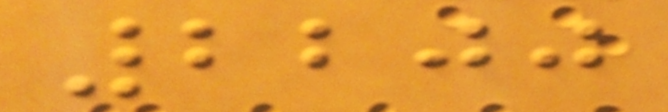2200
